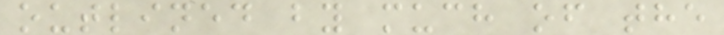outlined by much of the
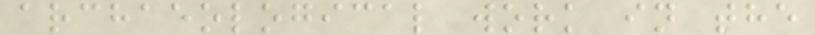archaeological work in the
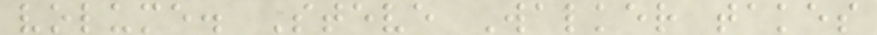volume. Steve Walker takes
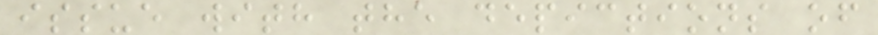issue with the depictions of
